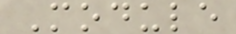Module
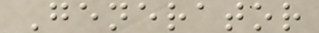Generator
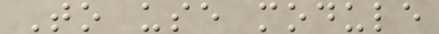To use module
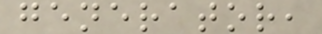generator,
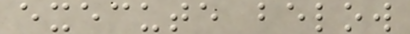execute below
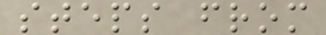steps from
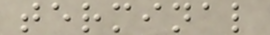terminal
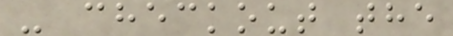- checkout the
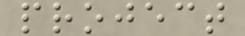project
